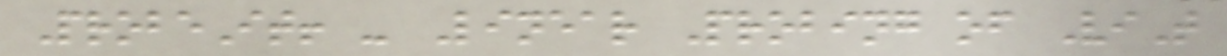ProbeIt! - Linear Probing of ViT
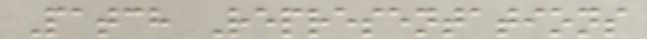Patch Representations
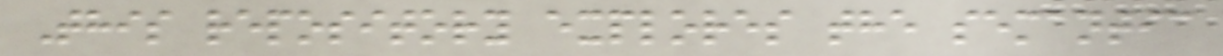This repository explores the semantic
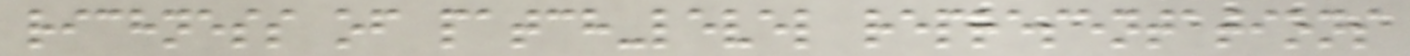richness of patch-level representations
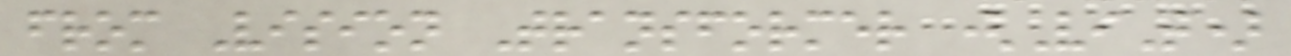from Vision Transformer (ViT)
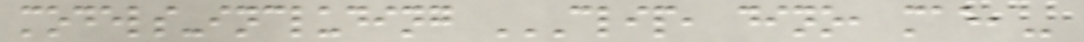models-including CLIP, DINO, MAE,
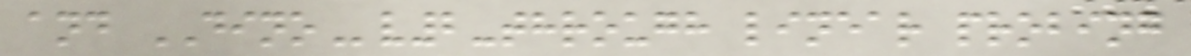and DINOv2-through linear probing
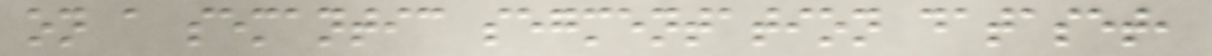on a semantic segmentation dataset,
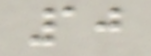10
